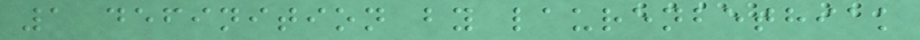1 definition by laurenbethiak
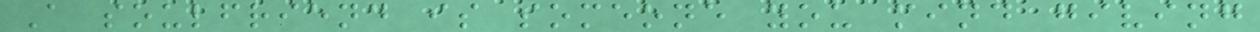A soulfriend is someone you mind giving
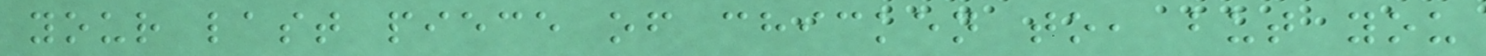your last piece of chicken to, but you
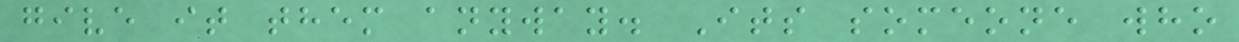give it them anyway. Its someone who
